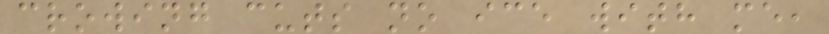crowing cuts no ice with me,
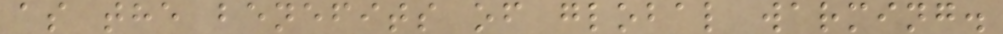as the benefits of global warming.
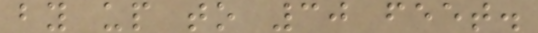by up to 30 feet.
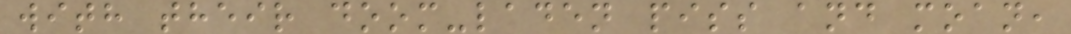with their doom-laden piss and moan,
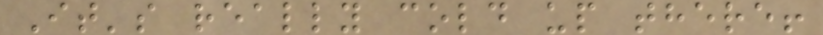It's really cold up there!
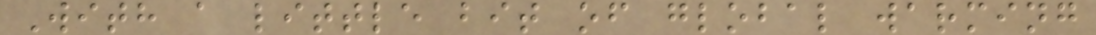With a little bit of global warming
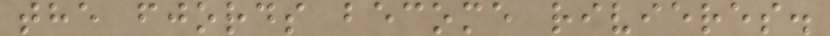the fjords become rivieres.
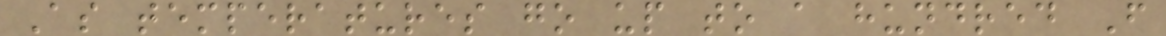As temperatures go up to a hundred F
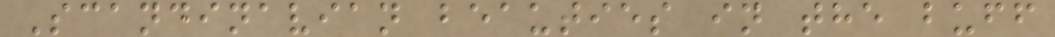Scandinavian beauties in the buff
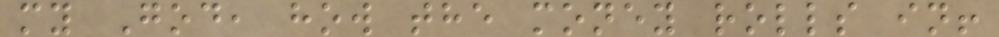my God, how the money rolls in!
